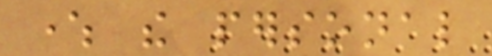where the personal
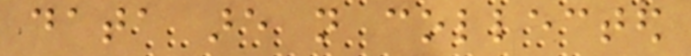data are not collected
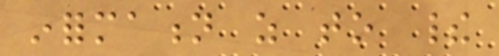information as to their
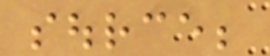source;
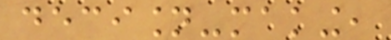decision-making,
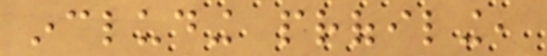including profiling,
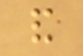and
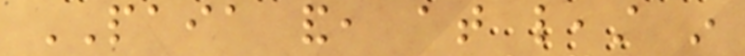PAIA and, at least in
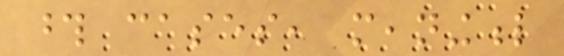those cases, meaningful
